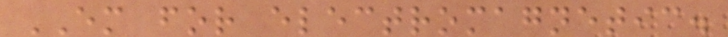EM for electromagnetic.
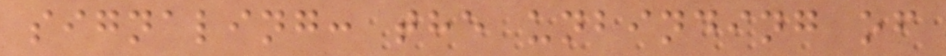signaling: the unbinding of
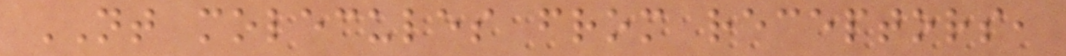NT molecules from receptors,
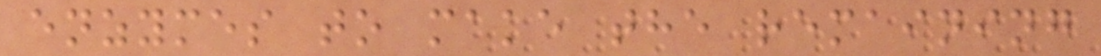enzymes to make the remaining
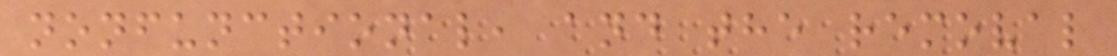nonfunctional, and the removal
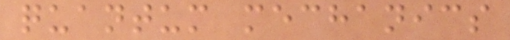quantum mechanics
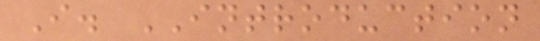I. INTRODUCTION
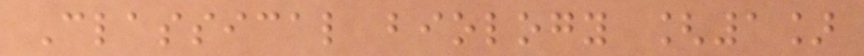Classical biology [1]
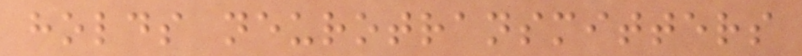holds neurotransmitters
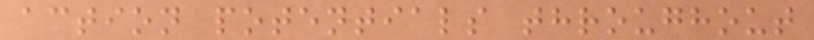action potentials throughout
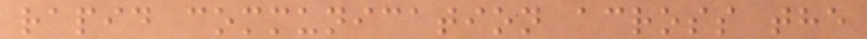rapid communication across the
